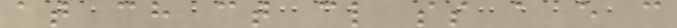at ch ct cl ss a e c
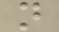n
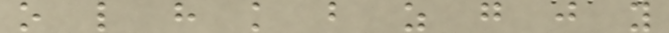o l h k b z g j y
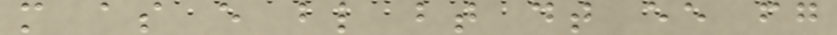m as e bl bt dt ee fg
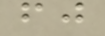fj
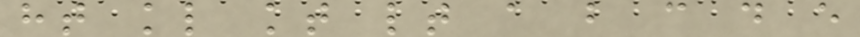ht kl kt lt a b c d e
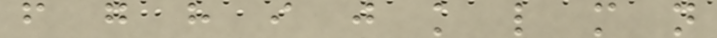f g h i j k l m n
